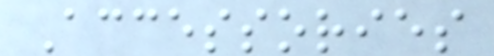Accessories
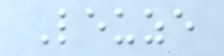Leuze
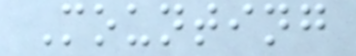Mounting
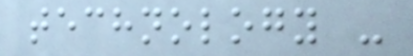technology -
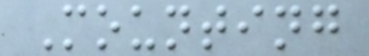Mounting
